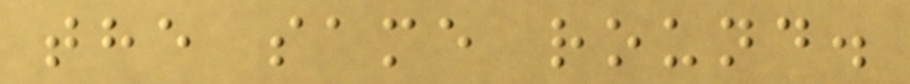the same round.
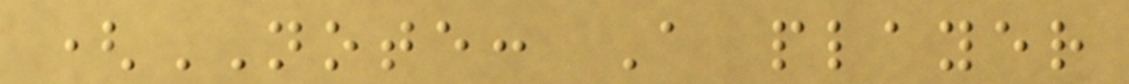(NOTE: A player
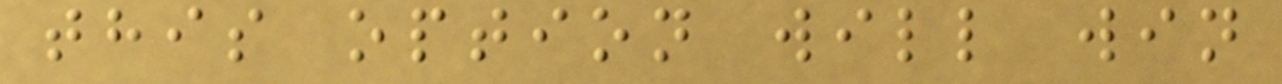this option will win
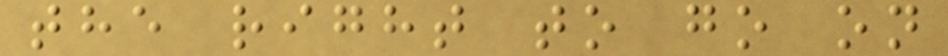the right to go on
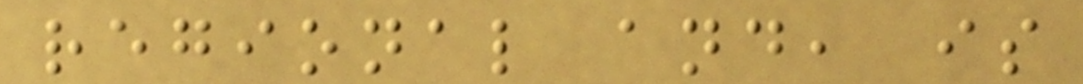regional and, is
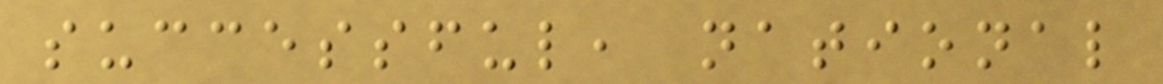successful, national
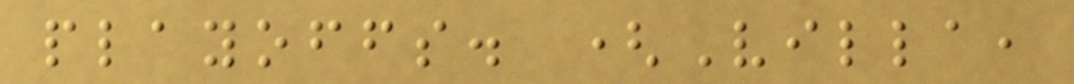playoffs. (Villa,
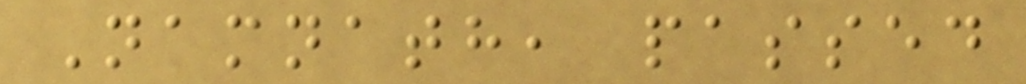Namnath, passed
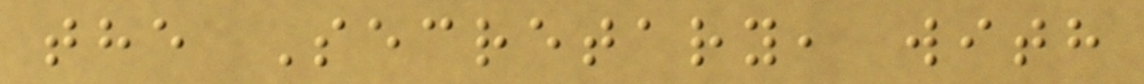the Secretary, with
